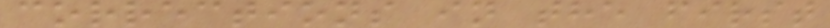corrections in the first
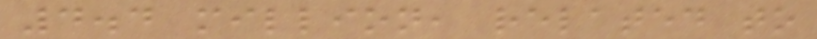4.4 million, related to
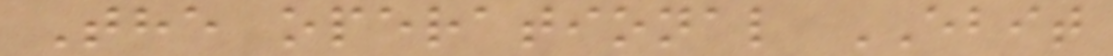The operational EBIT
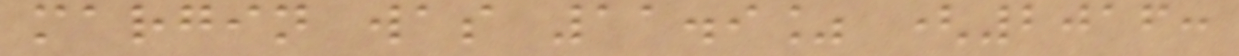margin was 11.9% (2016:
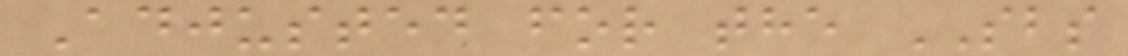Adjusted for the SBS
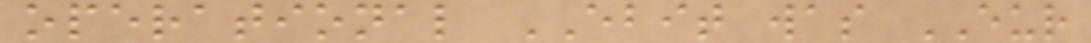operational EBIT was EUR
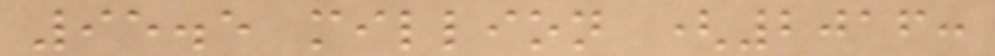95.5 million (2016:
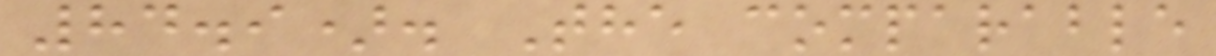84.9). The comparable
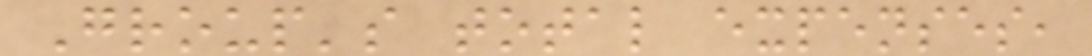Group's total expenses,
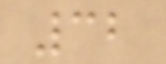32
